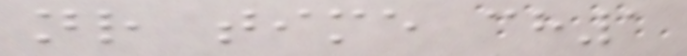nr time ch1
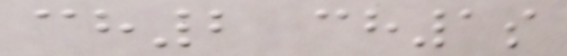ch2 ch1s
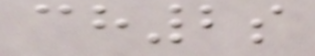ch2s
